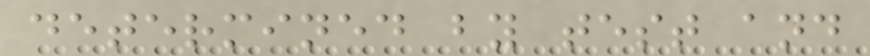determined by test and
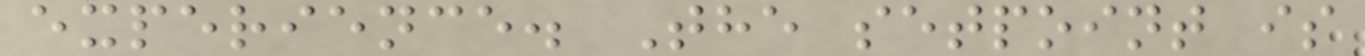experience. The setpoint is
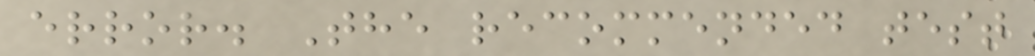error. The recommended test
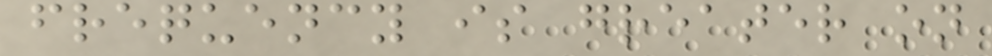frequency is greater on
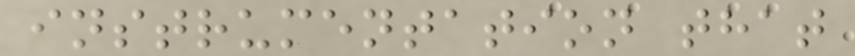instrumentation that
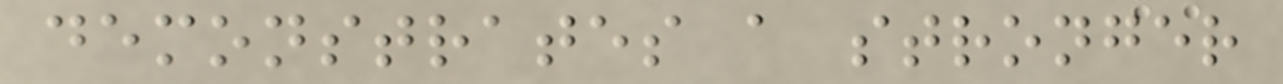demonstrates a stronger
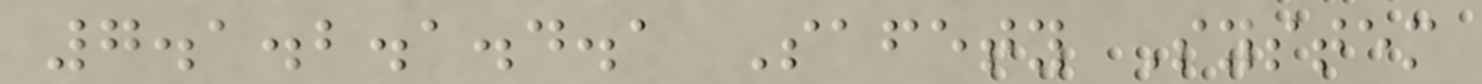7.1.2.1.4.1 Safety System
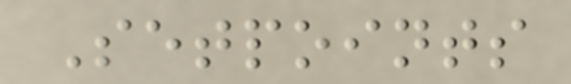Setpoints
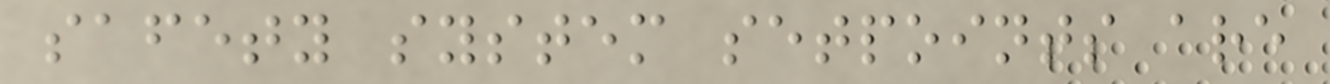safety system setpoints are
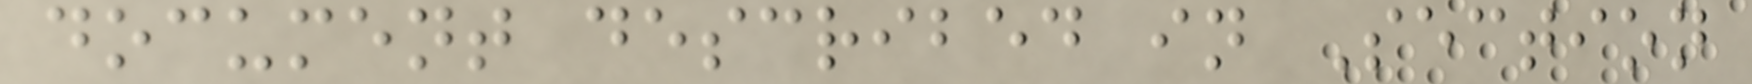document described in Section
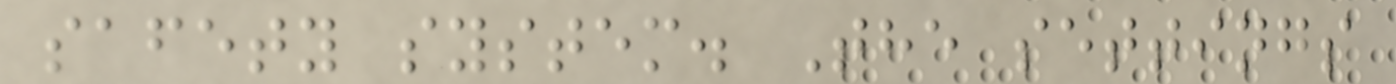safety system. The settings
